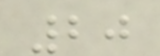20
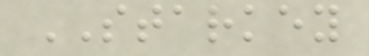STARKEY
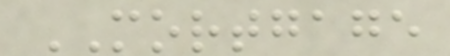MORTGAGE
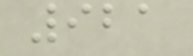921
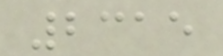2315
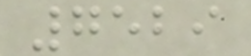7529
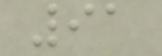91
